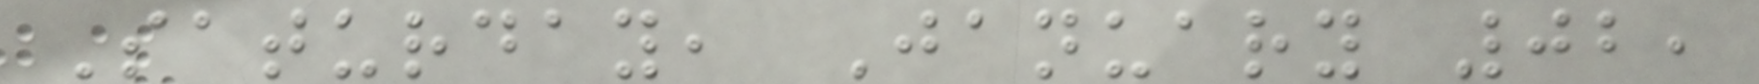Saturday, January 02,
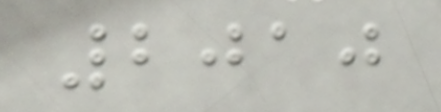2010
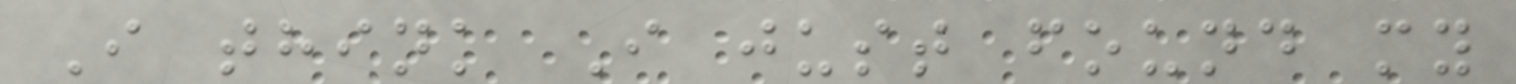I think I just found my
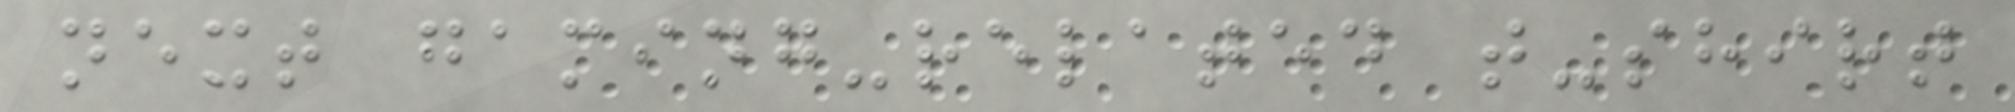next gaming-related t-shirt
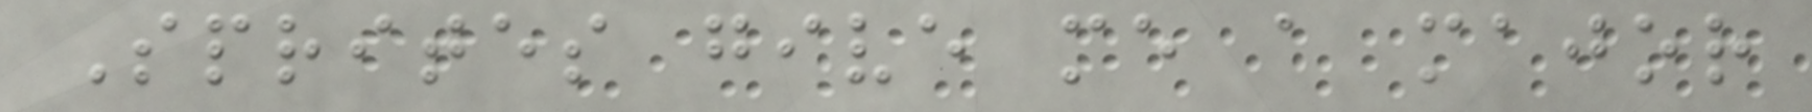Sprites give me a major
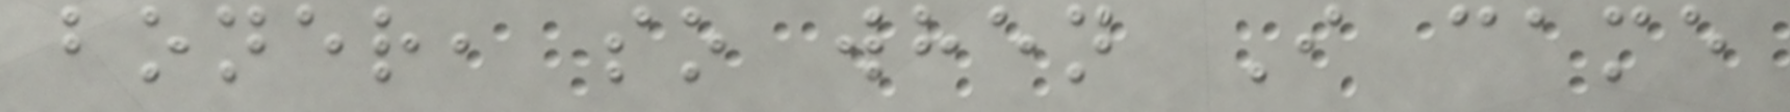boner, so when I came
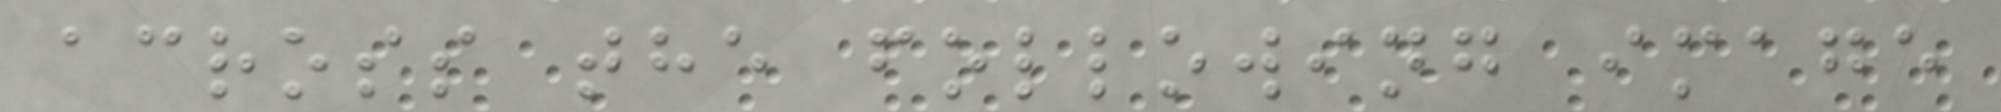across the following image
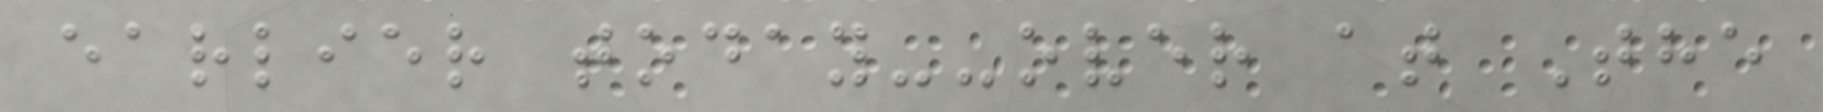earlier today--over at The
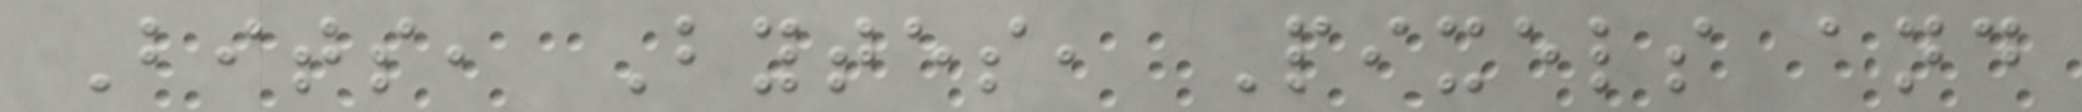Bits, Bytes, Pixels and
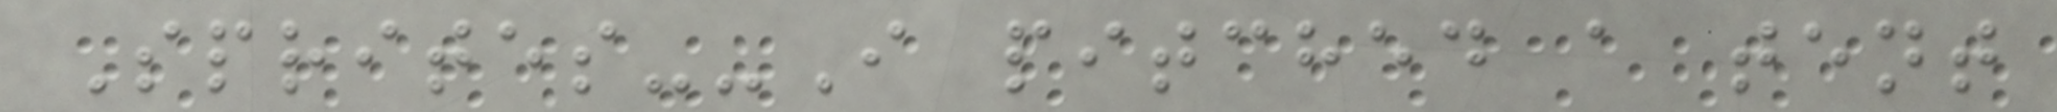Sprites--I pitched a tent
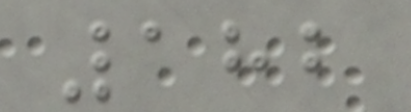182
